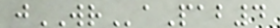jWRaPab4
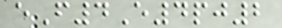eF4E4pj2
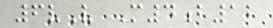6vV M4b12
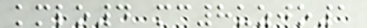kmlo4 mc8uzjo1
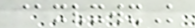@xvxwxK
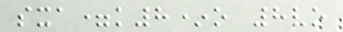sxa=k8*o 8vo
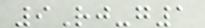9Rj-g1
